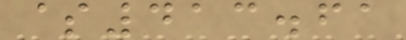$413.61
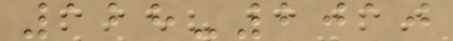128-2010
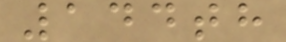144th
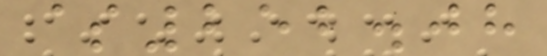$252.08
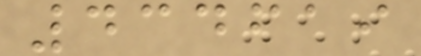434619
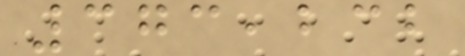373,232
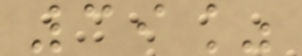39%
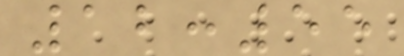12:55
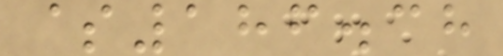$186.38
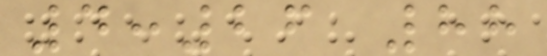4:26 88
